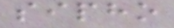sipho
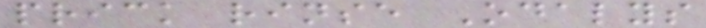prick rinse Odalys
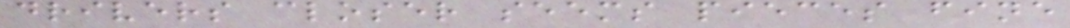drivers closer seems pieces fine
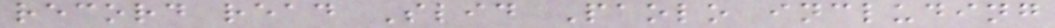record read Slid Paolo including
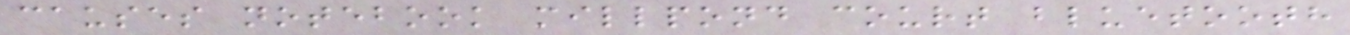causes notebook millpond court bluetooth
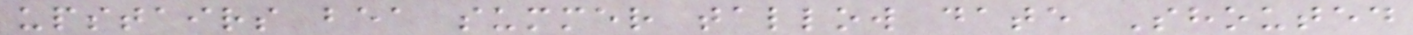upstairs bea summer tallow date Shouted
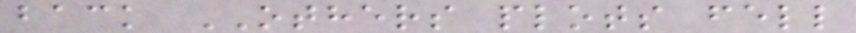back OTHERS plots fell
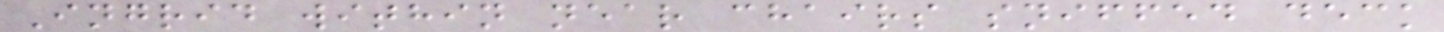Ingrid within near chairs sniffed deck
